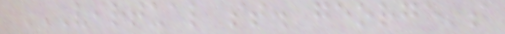VIRTUAL ST. GEORGE'S
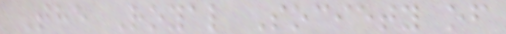The Royal Society of
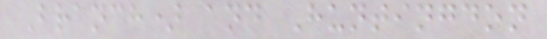Branch) and Huntingdon
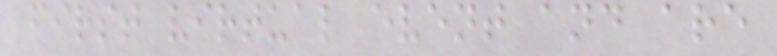first virtual event and are
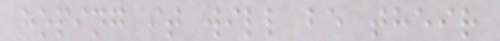hoping it will be their
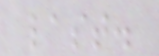last.
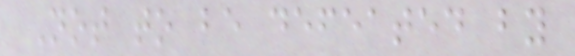Not to be defeated by
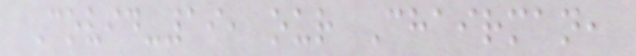Covid-19, our Chairman,
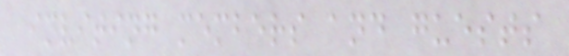inviting members and guests
